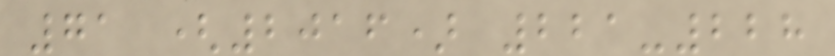71 (2016) 221-228
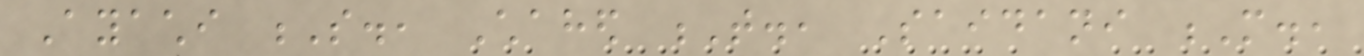Ayachi S., Chahed T., Saidani M.,
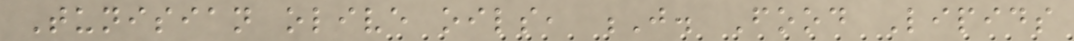Tunisian olive oils, J. Food Lipids
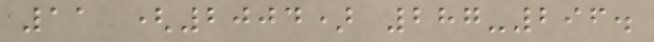11 (2004) 287-296.
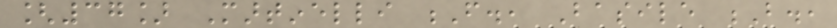[37] Martinelli F., Basile B.,
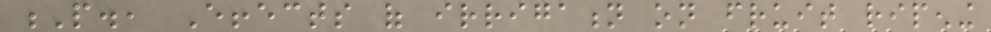P., Effects of irrigation on fruit ripening
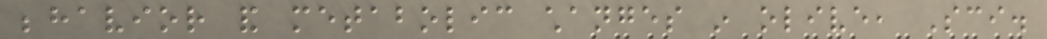behavior and metabolic changes in olive, Sci.
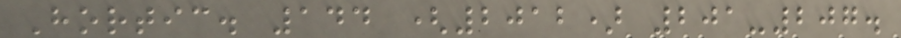Hortic. 144 (2012) 201-207.
